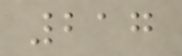217
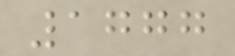1777
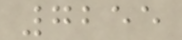7255
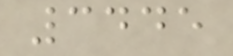3445
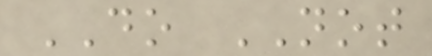DO NOT
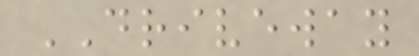DRIVEWAY
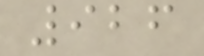926
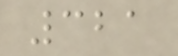321
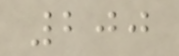200
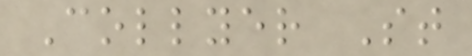Collyer St
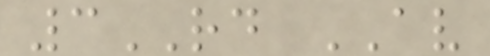3RD AV
